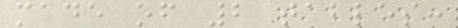made of 2 tables:
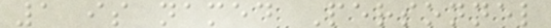1 is named Personnel
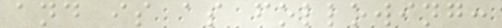and is as following:
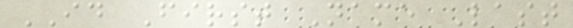ID First Name Last
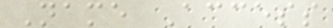Name Access
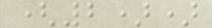(2))
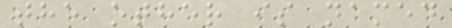the other is named
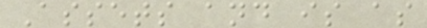Assets and is as
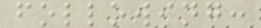following:
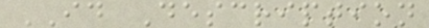ID Description
